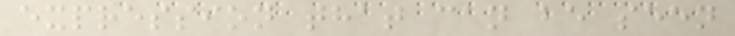expression that can be seen
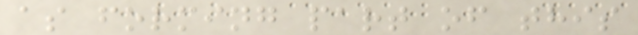as forming part of this
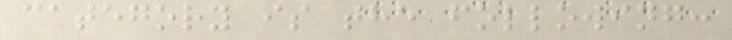category is the following:
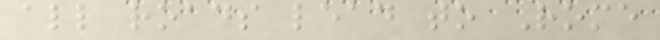all roads lead to Rome
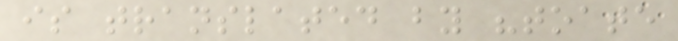is translated by "toate
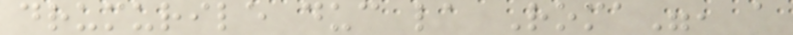drumurile duc la Roma", a
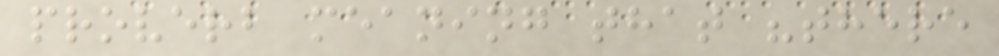proverb meaning that "there
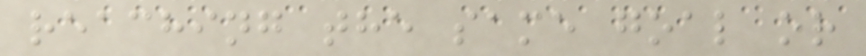reaching the same goal or
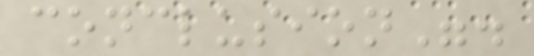conclusion".
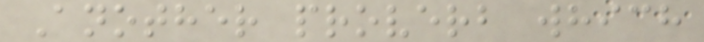Another proverb which
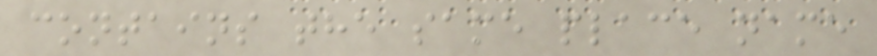contains the same place name
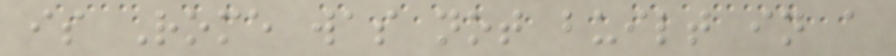is Rome was not built in a
